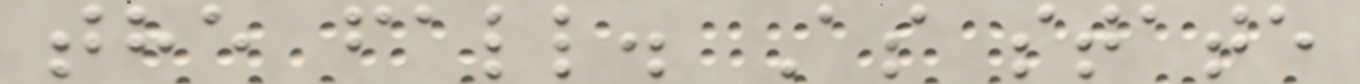the fall. As state
